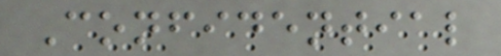Confidential
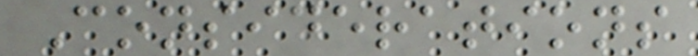Considerations
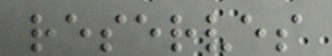reserves
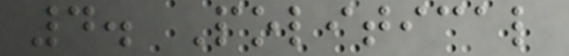4. Political
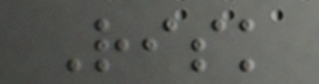Risk
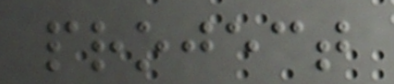project
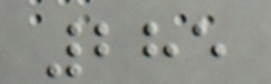285
